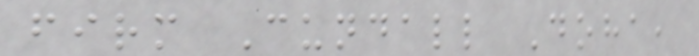firm Cundall Doha,
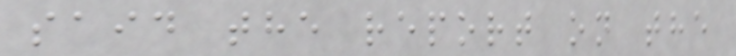said the report on the
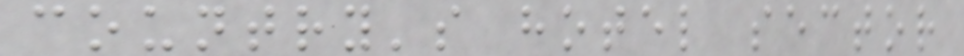country's hotel sector
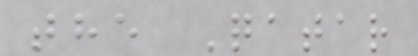the Qatar
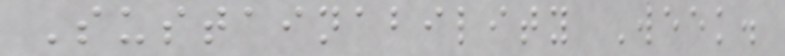Sustainability Week.
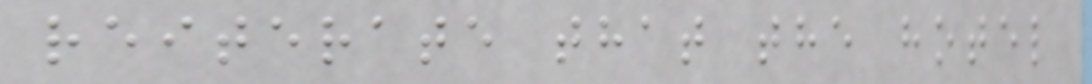reiterate that the hotel
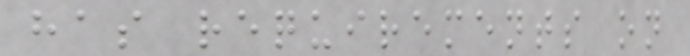has requirements on
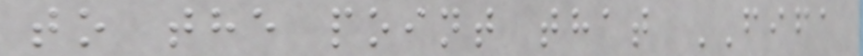to the point that FIFA
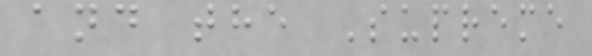and the Supreme
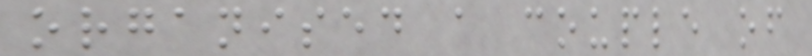organised a couple of
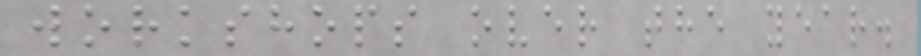workshops over the year.
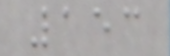153
